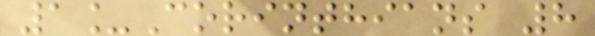1_Corinthians 8
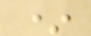*
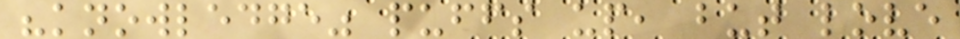"knowledge" puffs up, but love
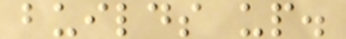builds up.
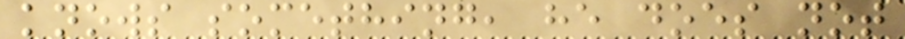knows something, he does not
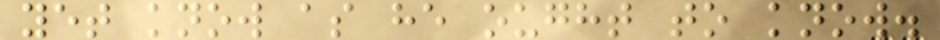yet know as he ought to know.
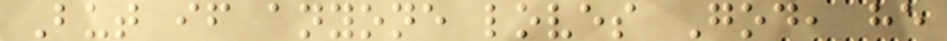But if anyone loves God, he
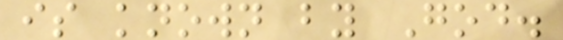is known by God.
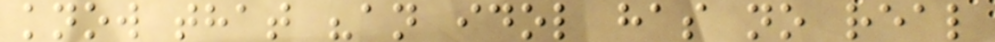know that "an idol has no real
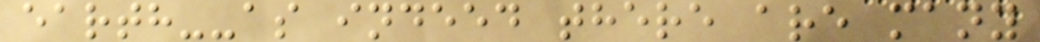earth--as indeed there are many
